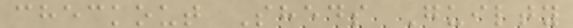checkout Sheds Guilty
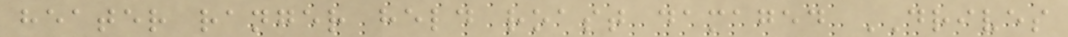heater ranger held roast damaged DRIVES
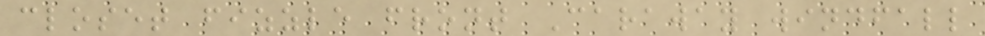closet fizzle front Caraway windfall
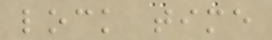lock time
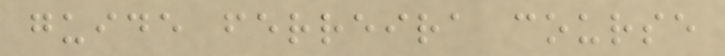guide ferreira course
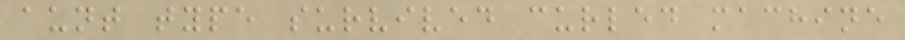aunt type survived curled machine
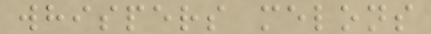whispers melons
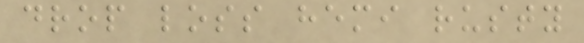drop loss hemi rusty
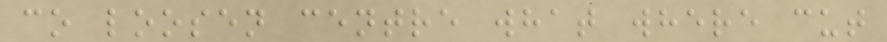co loosen centre what where cut
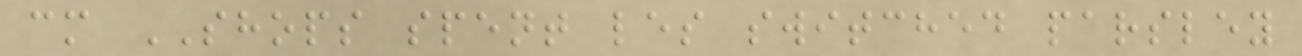cm SHOPS spent les switched parsley
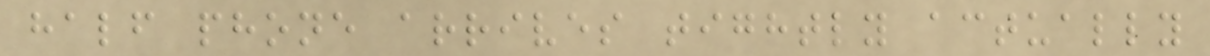half phone arrives tightly actually
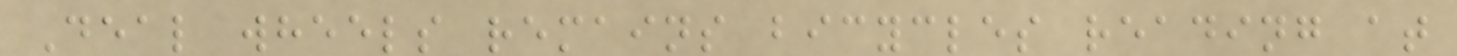Deal wheels remains bicycles reading at
